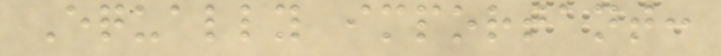Equally important:
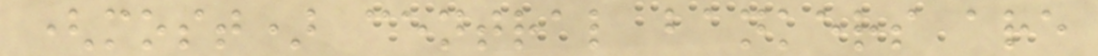(most) central bankers are
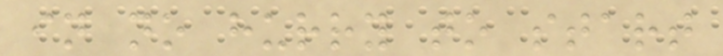in no hurry to start
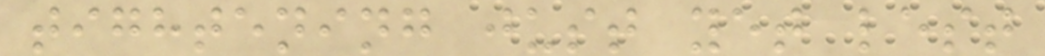tightening just yet lest
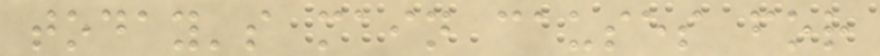today's main causes for
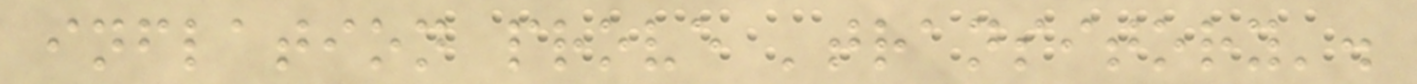inflation prove 'transitory'.
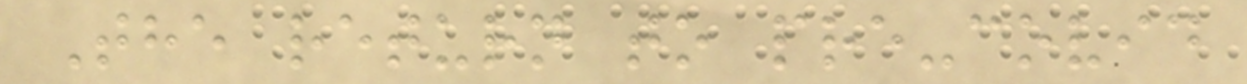The return to pre-covid
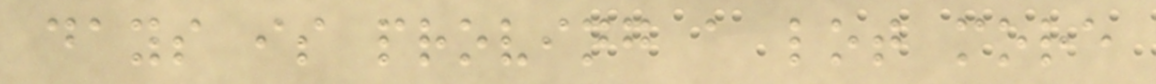days is proving a lot more
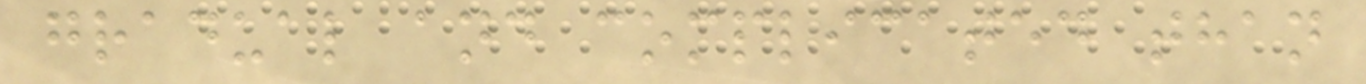gradual and complicated than
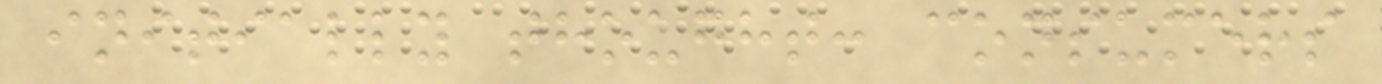initially thought: consumers
